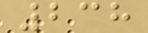238
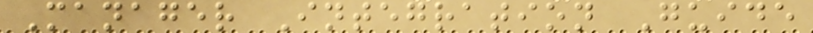Manager Integration Guide
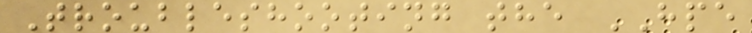Troubleshooting the HPE
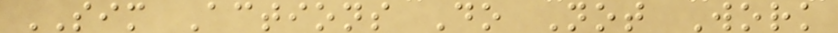SIM Actions Do Not Work
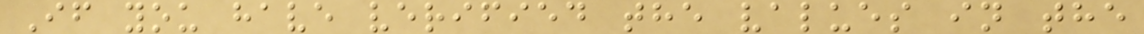If you have verified the values in the
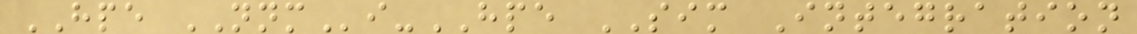HPE NNMi-HPE SIM Integration
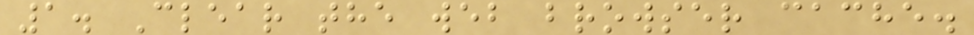1. Clear the web browser cache.
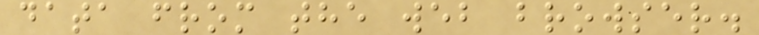data from the web browser.
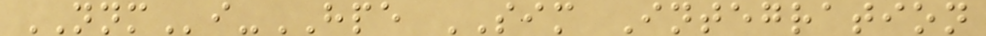NNMi-HPE SIM Integration
